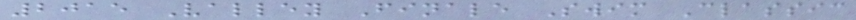2015 Valley Finale Swim Classic
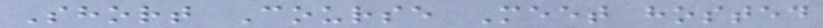Short Course Meet hosted
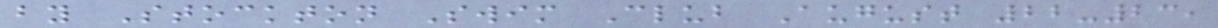by Stockton Swim Club August 22-23,
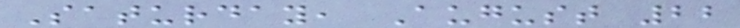Saturday, August 22
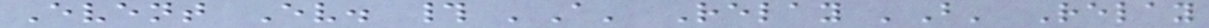Event Ev. # 'A' Relay 'B' Relay
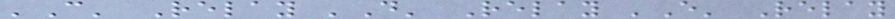'C' Relay 'D' Relay 'E' Relay
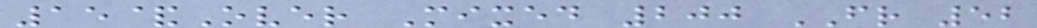15&Over Mixed 200 FR 52
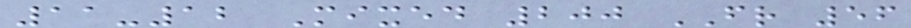11-12 Mixed 200 FR 56
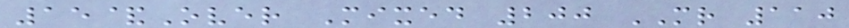15&Over Mixed 200 MR 110
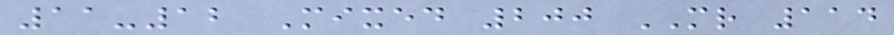11-12 Mixed 200 MR 114
